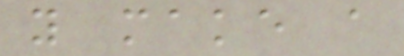you make a
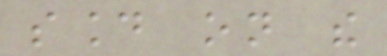sound on the
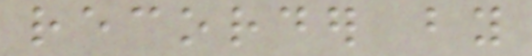recorder by
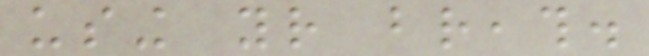using your breath.
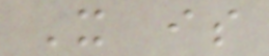It is
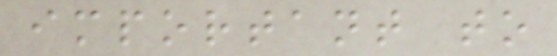important to
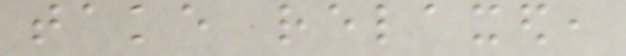take relaxed,
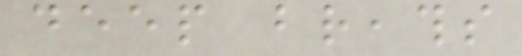deep breaths
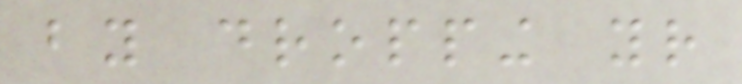by dropping your
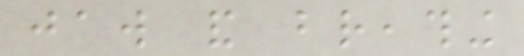jaw and breathing
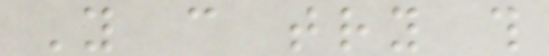You can try this
